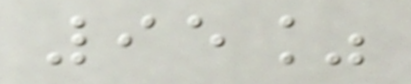95%
